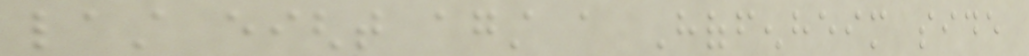last eight against a Hoffenheim side
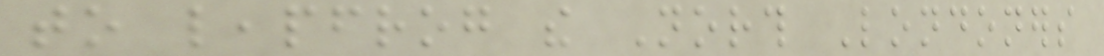to leapfrog the North Londoners
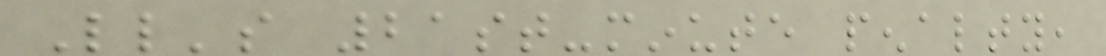Little's 21st-minute penalty,
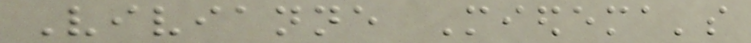Vivianne Miedema's
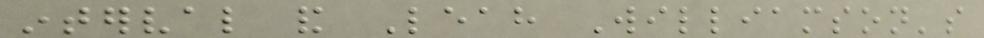interval and Leah Williamson's
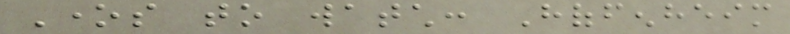Ones to watch: Hoffenheim
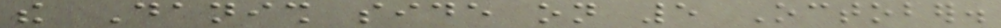the Danish side on 5 October.
